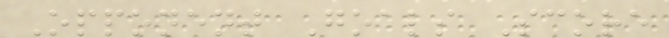Opponent Goals Score
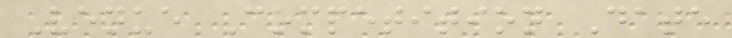Venue Competition Date
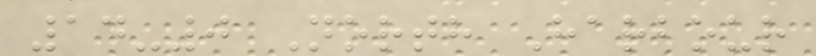14-0 North Harbour
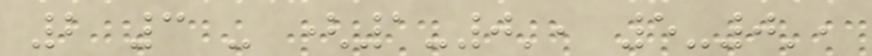2 3 - (1-0', 5-0',
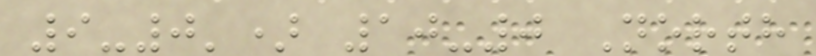9-0') 10-0 North
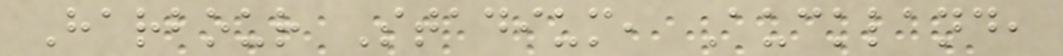Harbour Stadium, Auckland,
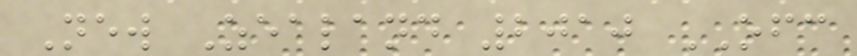New Zealand 2010 OFC
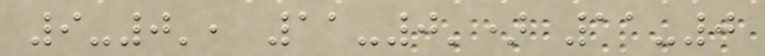9-0', 11-0') 11-0
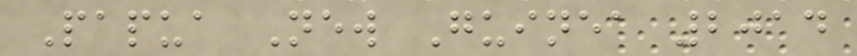Papua New Guinea 2014
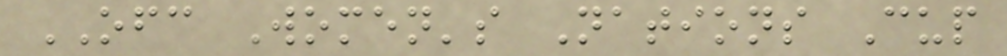OFC Women's Nations Cup
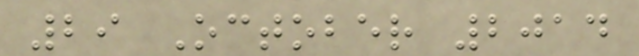29 October 2014
